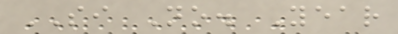SI No. Year
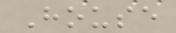House
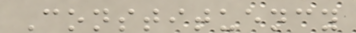Constituency
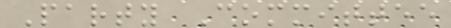Party Committee
